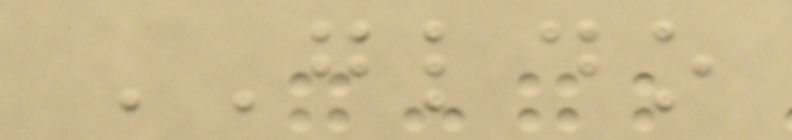GLDO
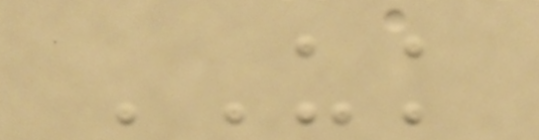UK
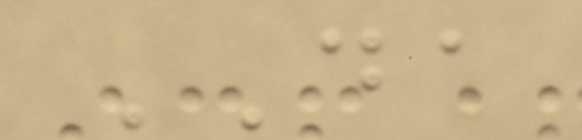DA
